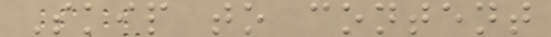Skip to content
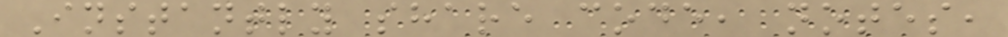Instantly share code, notes,
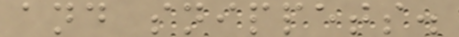and snippets.
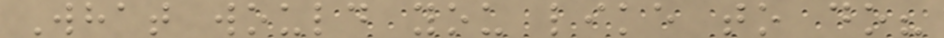What would you like to do?
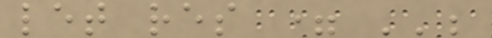let res = '';
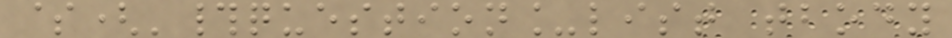$('#question_list tbody
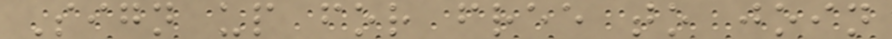Sign up for free to join
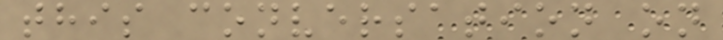this conversation on
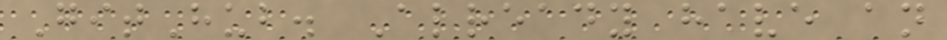GitHub. Already have an
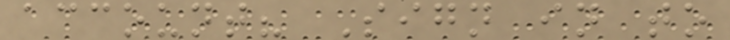account? Sign in to
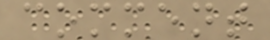comment
